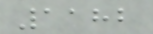1182
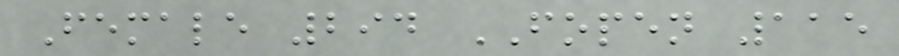Female 294 FOPEN 115
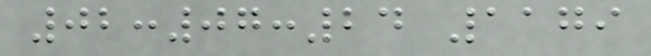02:07:24 1179
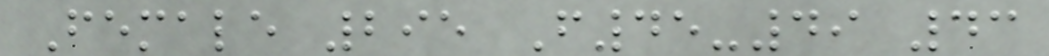Female 295 F45-49 43
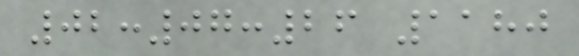02:07:26 1180
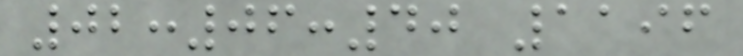02:06:40 1196
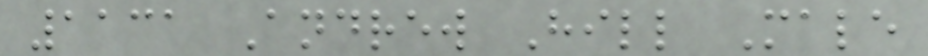1131 Andrew Hill Male
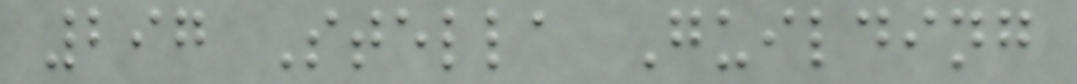297 Stella Guilding
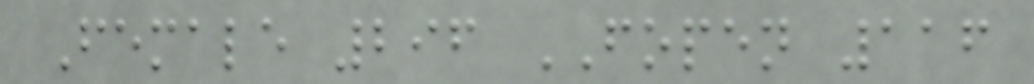Female 296 FOPEN 116
